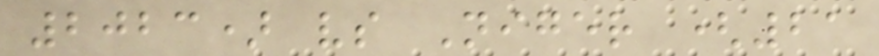2023) vs Niger (21
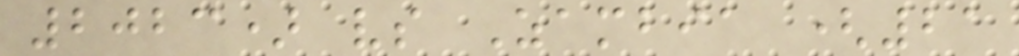2023) vs Zambia (21
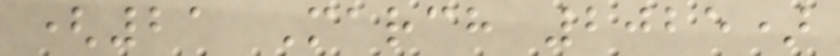(21 March 2025)
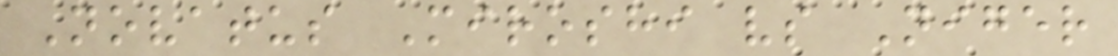Novatus Miroshi vs Niger
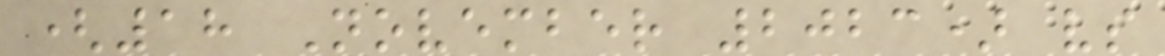(18 November 2023) vs
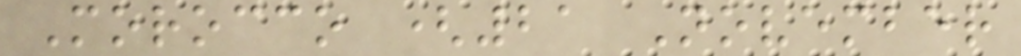Morocco (21 November
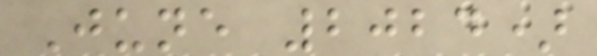June 2024)
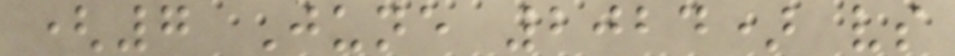(7 June 2024) vs
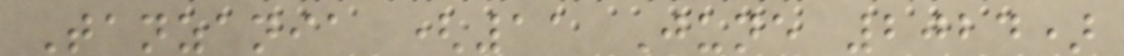Tanzania (11 June 2024)
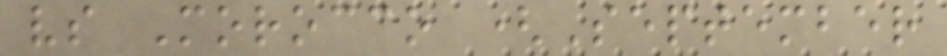vs Morocco (September
